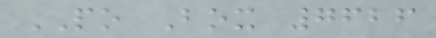PO Box 7626
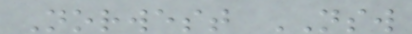Norwest NSW
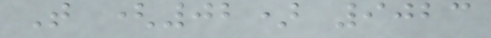T (02) 9023
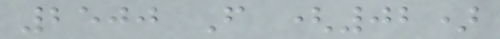2500 F (02)
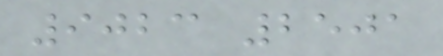9023 2501
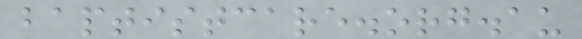baptistcare.org.au
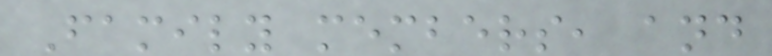Family members, and
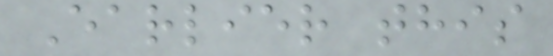Earlier this
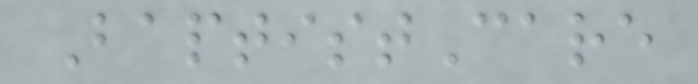BaptistCare
